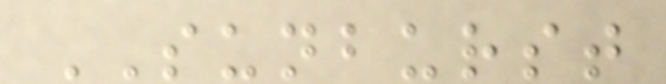SUNBURST
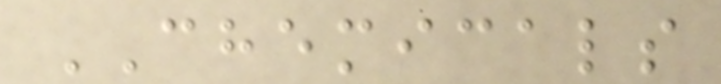CHEMICALS
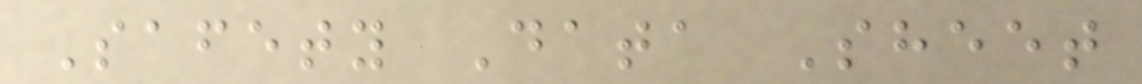Safety Data Sheet
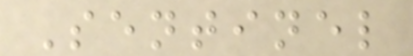Sentinel
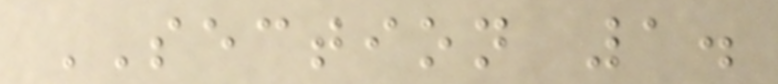SECTION 1.
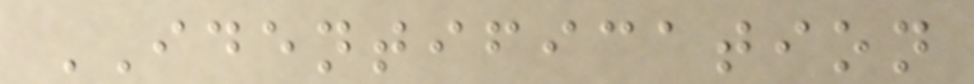IDENTIFICATION
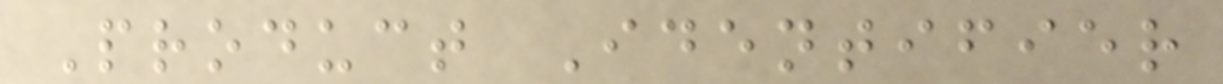Product Identifier
